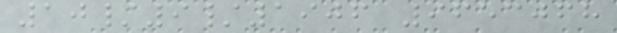10/9/1906 9653068
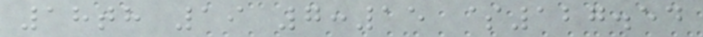18th 19 7:15 $127.54
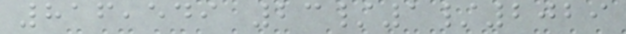816,549 23/1/2029
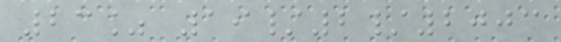23% 19/2/2003
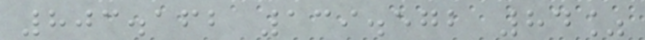803.162 139.572 84%
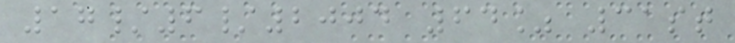17/6/2004 64% 31st
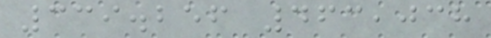339.256 463,038
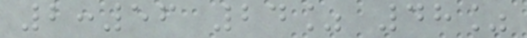2:56 24% 48%
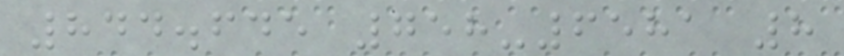844.645 758-6581 8
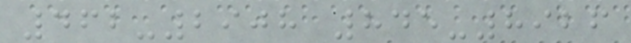462-2908 845-8926
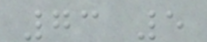73 5
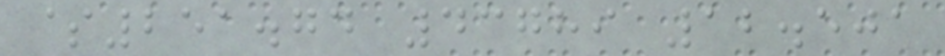$251.74 43789 12.501
